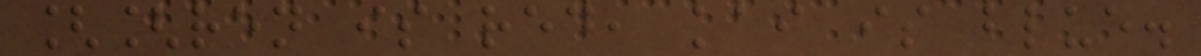[[ren is red, kai is blue.
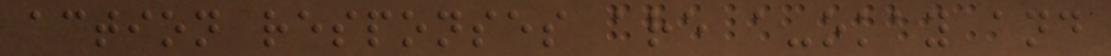action responses are a-okay and
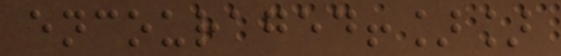encouraged!]]
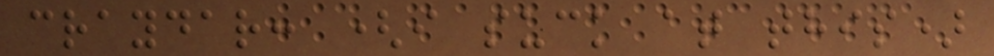craydar: (i suck at this)
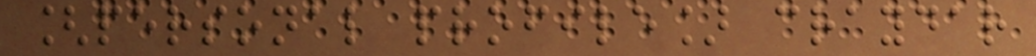[personal profile] craydar
